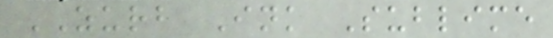ZURB Ink Sublime
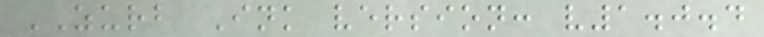ZURB Ink version: v1.0.4
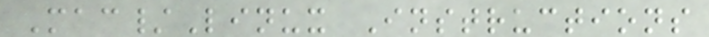Mac/Linux Instructions
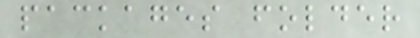packages folder
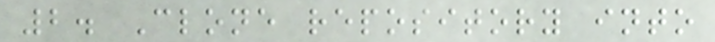2. Clone repository into
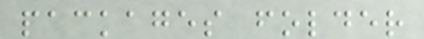packages folder
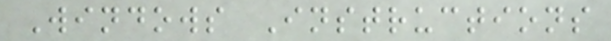Windows Instructions
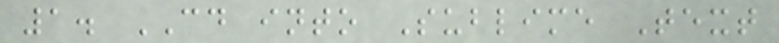1. CD into Sublime Text
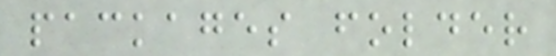packages folder
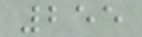255
